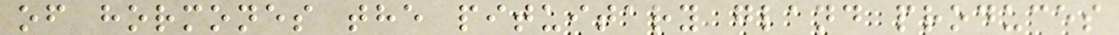of hormones the pituitary gland produces
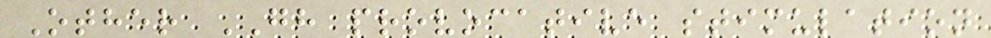Other GH provocative stimulation
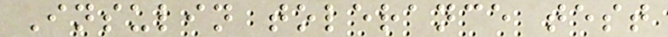Insulin tolerance test
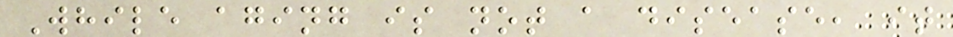While aging is not a disease, it
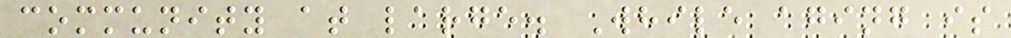community at large. While aging is
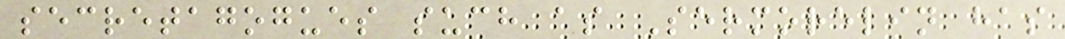secretagogues such as Sermorelin has
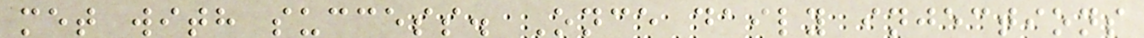met with success. Once daily injections
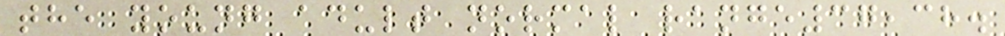the young adult normal range37,38.
